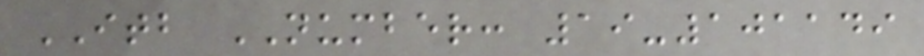ITB NUMBER: 19-101149
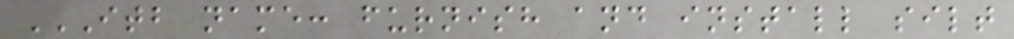ITB NAME: FURNISH AND INSTALL SILT
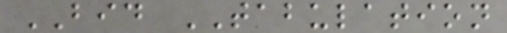BID TABULATION
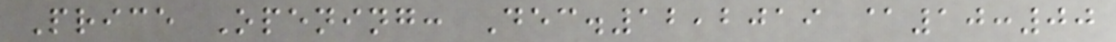Price Opening: Dec.12,2019 @10:00
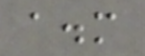a.m
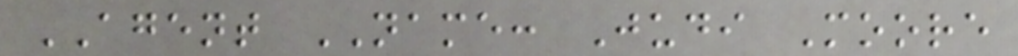AGENT NAME: Judi Moore
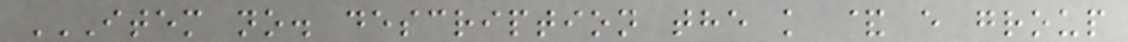ITEM NO. DESCRIPTION THE K & E GROUP
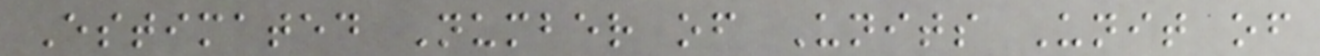Estimated Number of Units Unit of
